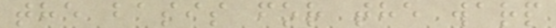the basis for the warp
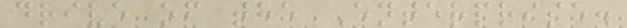drive of the Enterprise.
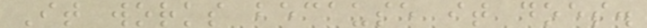It works because it does.
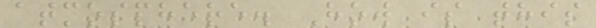atmosphere. How is this
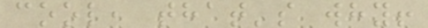cool, that's why!
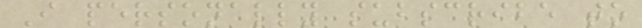I personally subscribe to
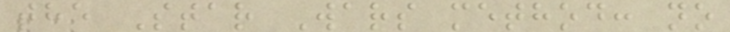the Star Wars method: no
